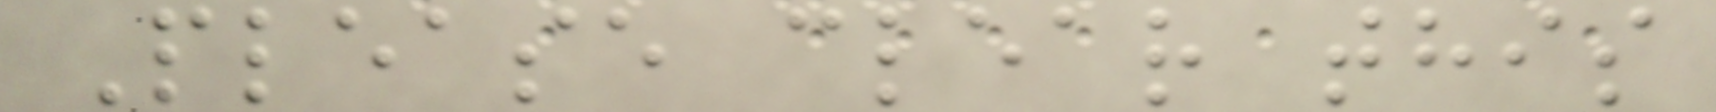Please clear this
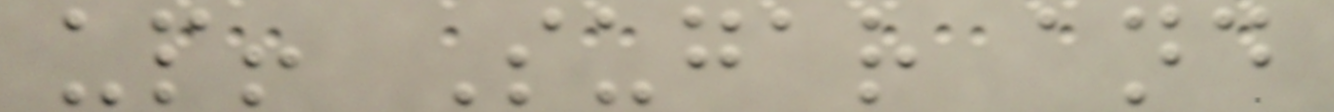up! Sugar and
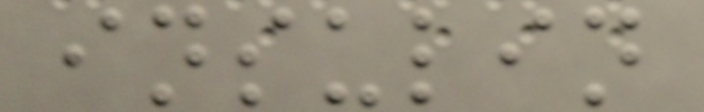insulin
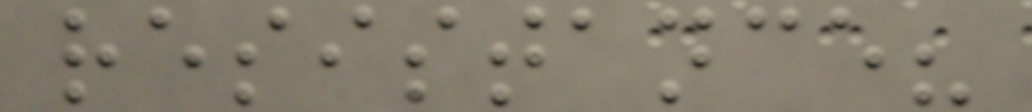resistance?
